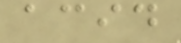acid
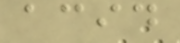acid
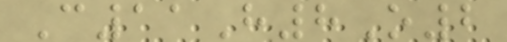C11H8O2
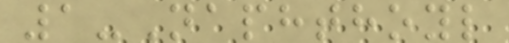1-Naphthoyl
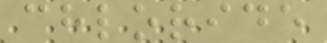chloride
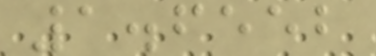1.6552
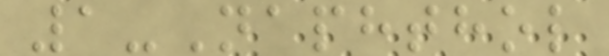1-Naphthol
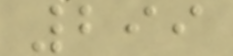299
